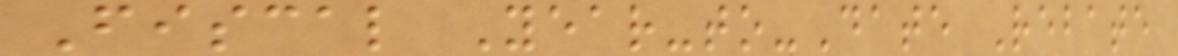Fiscal Year-to-Date Rebate
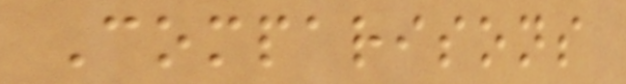Comparisons
